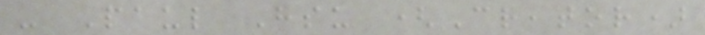- Paul Hsu (Creator)
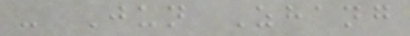- Jun Zhang
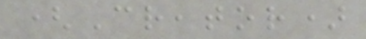(Creator)
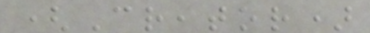(Creator)
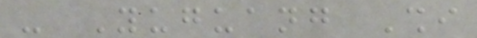- Yuguang Shi
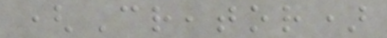(Creator)
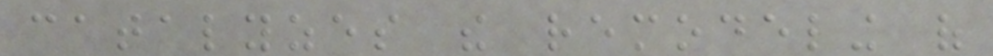catalyzes the remodeling of
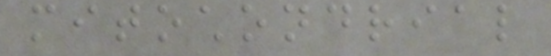mitochondrial
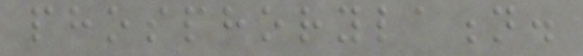phosphorylation.
